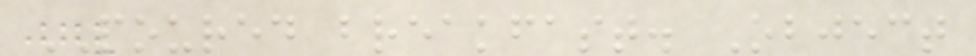POURED breakfast. Object
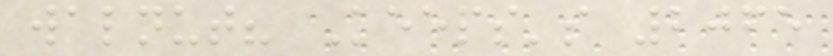walnut? Keeps's 2065
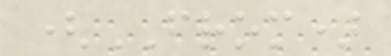(FROM)
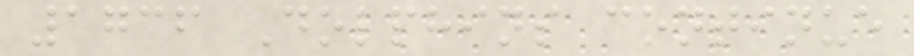1736 Dolphins continue
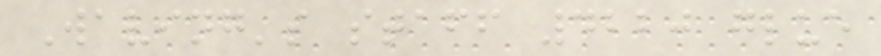Waving's staff 4220 glue
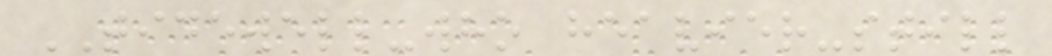TIDEWELL-who heavier-still
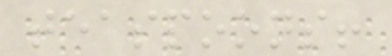teaspoons!
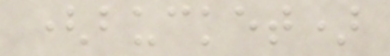(bucket)
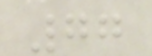77
